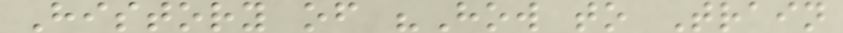History of "How to Train
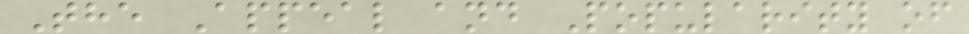The Appeal and Popularity of
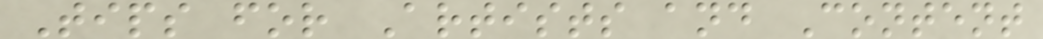Tips for Artists and Content
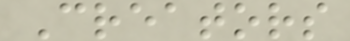Creators
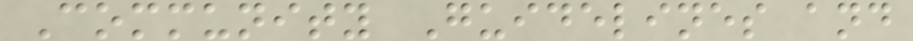Community Guidelines and
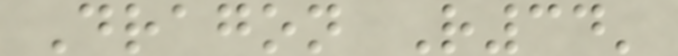Dragon R34'
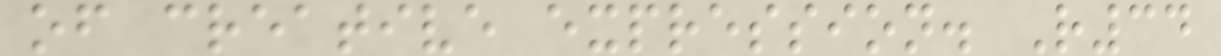of creative expression. R34
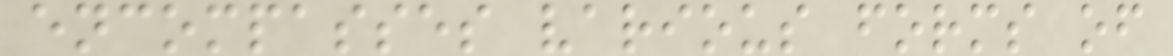encompasses various forms of
